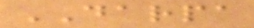DARPA
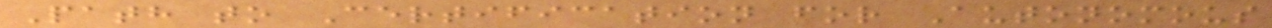Path to Certification for Autonomous
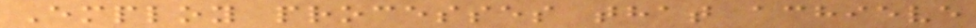Employ processes that achieve
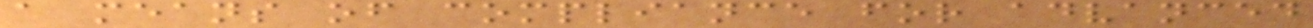a means of compliance for advanced
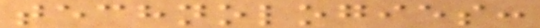technologies:
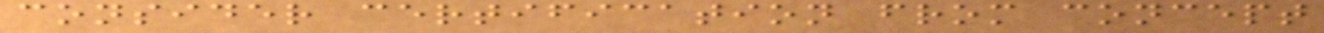consider certification from concept
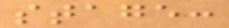stage:
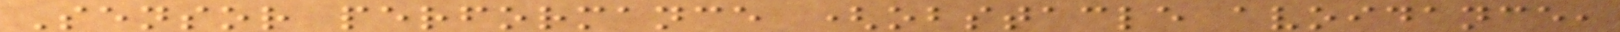Sensor performance (obstacle avoidance,
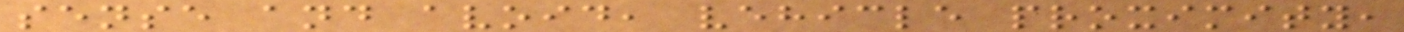sense and avoid, vehicle proximity,
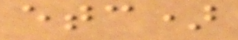etc)
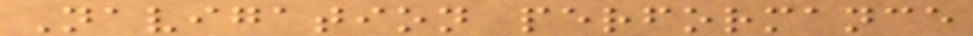Navigation performance
